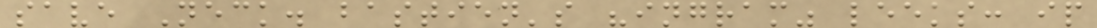save Neck. bastien's "ingram" leeks: ip
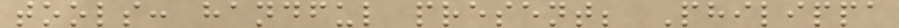tools: handful present; Philippa
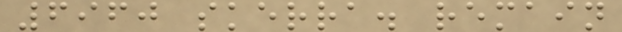6960 skerra. remain
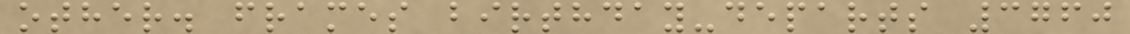other. frames birthday-departs 3760
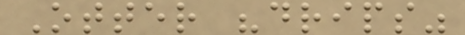Otter "drips"
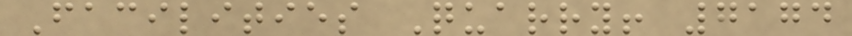Facilities Quarry! 7174
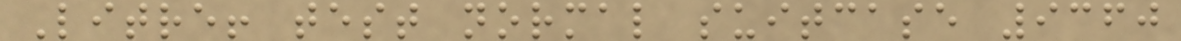Litre! test normal suitcase 9360
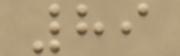89
